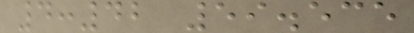4:42 59.535
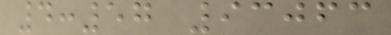4:57 93063
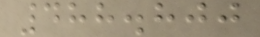488.800
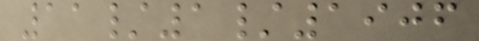11/1/1906
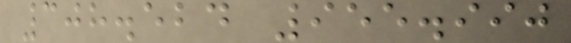308.524 955.990
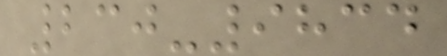230-9834
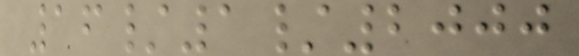16/1/2000
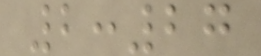2:27
